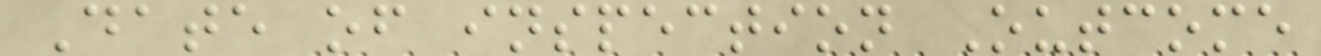Date of inspection Outcome
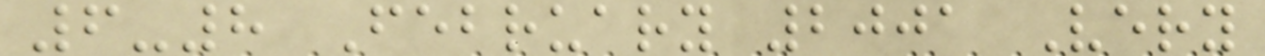6-8 February 2001 Very
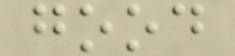good
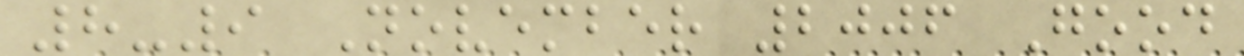8-9 November 2006 Good
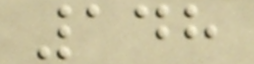148
